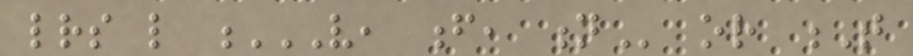letters like V, F, N or T
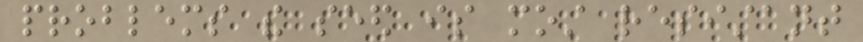problems the seed is most resistant
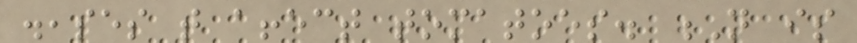diseases that affect tomatoes. N is
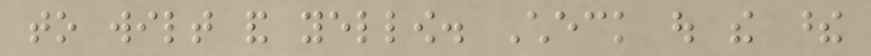to wilt and yellow. Check out the these
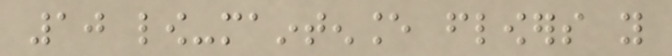10 low-maintenance flowers you
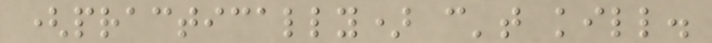(practically) can't kill.
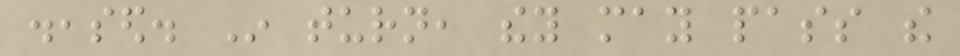diseased. In turn, they may pass the
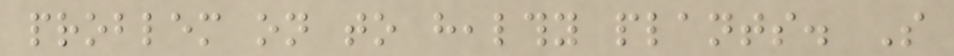problem on to healthy plants. So
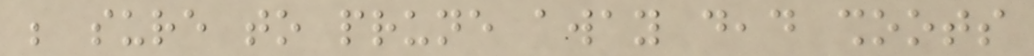be sure to prune away dead shoots
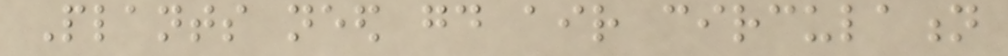Plants need good air circulation
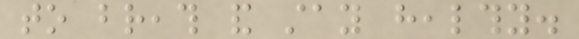to breath and stay healthy.
